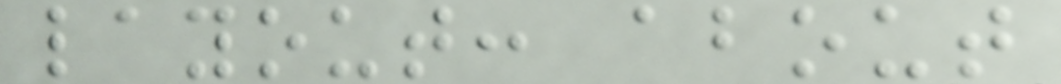layout: about
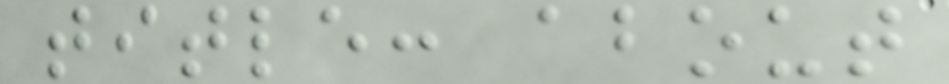title: about
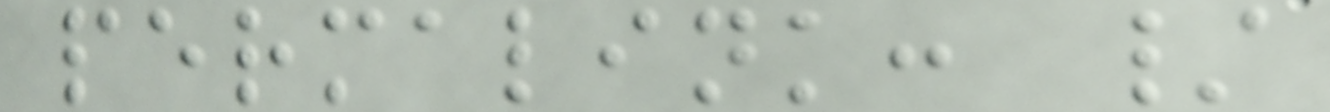permalink: /
